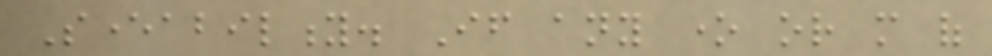Severability. If any one or more of
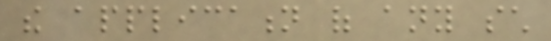the application of any such
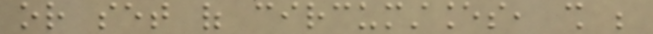or set of circumstances, shall be
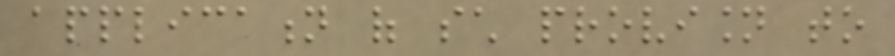application of such provision to
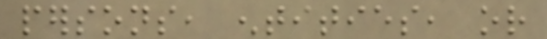persons, entities, or
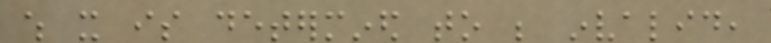which it is determined to be invalid,
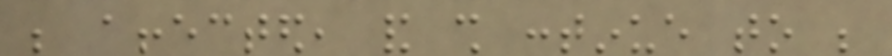be affected, and shall continue to be
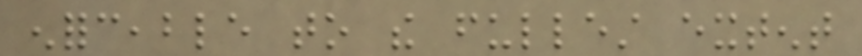enforceable to the fullest extent
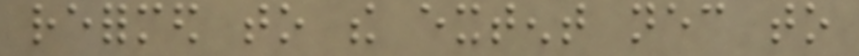reformed to the extent necessary to
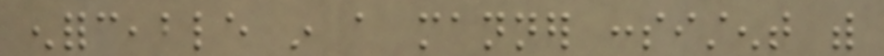enforceable in a manner consistent with
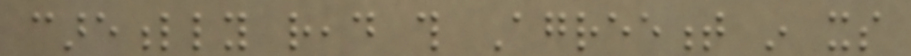carefully read this Agreement in its
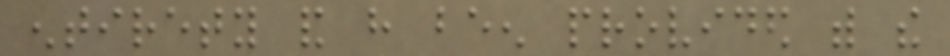entirety and have been provided with the
